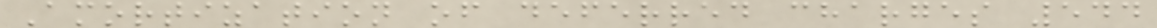Amortization of deferred charges 544
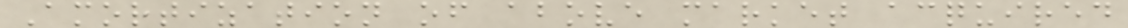Amortization of above market acquired
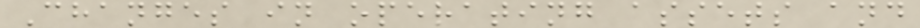Changes in operating assets and
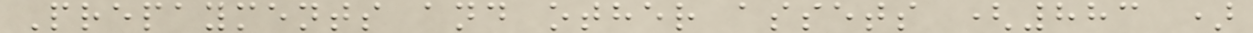Prepayments and other assets (883 )
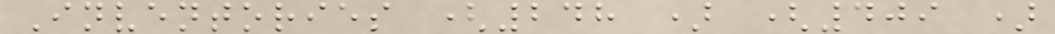Inventories (248 ) (409 )
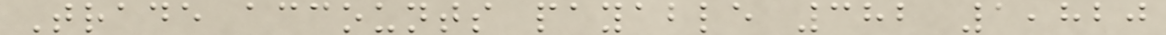Trade accounts payable 382 1,820
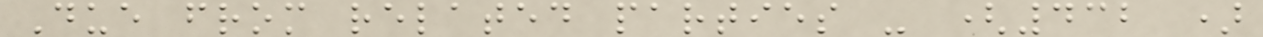Due from related parties - (432 )
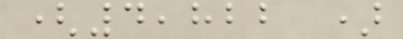(4,822 )
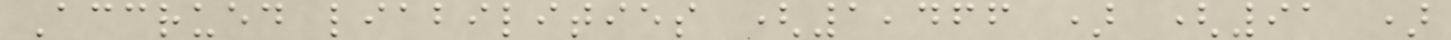Accrued liabilities (1,466 ) (91 )
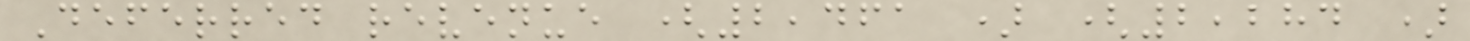Deferred revenue (2,461 ) (2,284 )
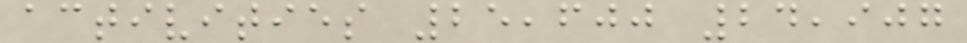activities 25,600 24,907
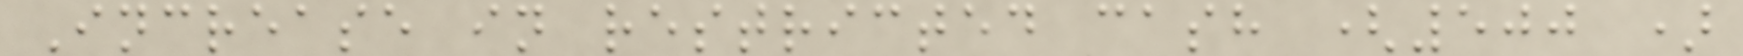Increase in restricted cash (500 )
